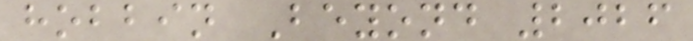hobbin Beyond 2026
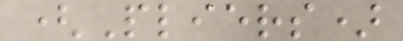(Pliers)
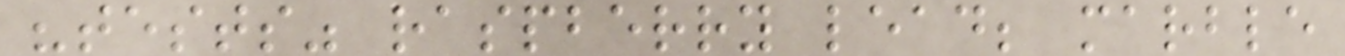"tests" raspberry lead; marble
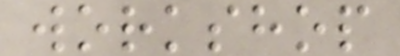workshop
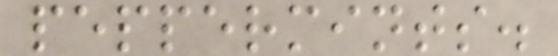peppermints.
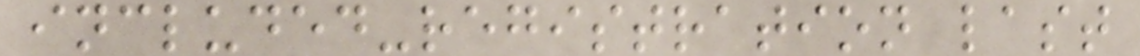included-registration last
